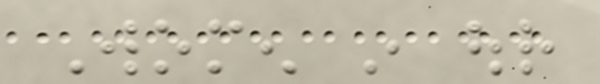Women in our
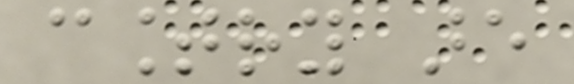country are
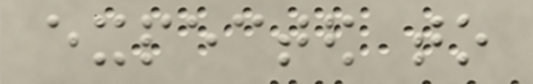expected to
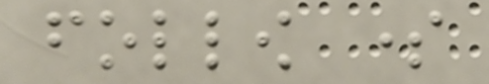follow some
